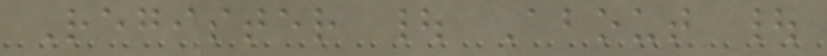Register | About |
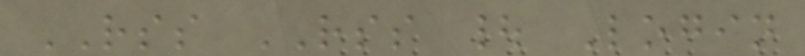RSS RSS | Login
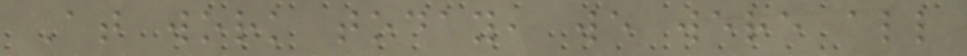At work today, we were all
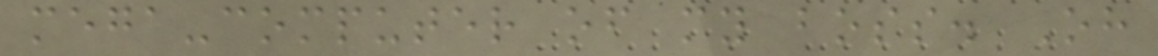mega-computer of my boss. Oh
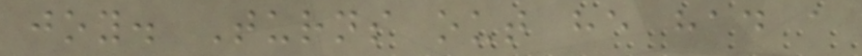joy. Turns out he had a
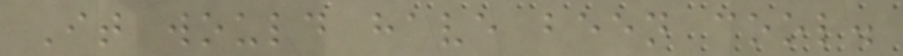It would have been cool.
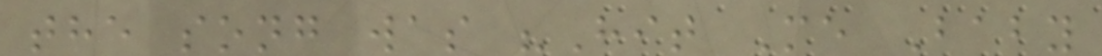the song was "Hit Me Baby
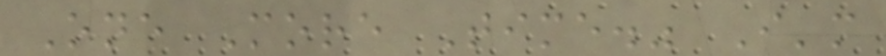One More Time." I'm
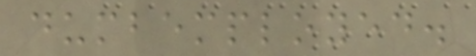dumbemployed.
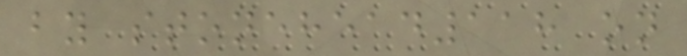by stonehead118 on
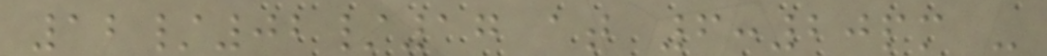12/02/17 at 6:20pm -
